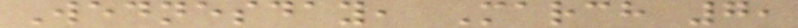Wednesday, March 7,
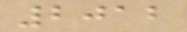2012
